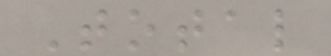Total
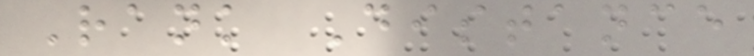Rank Distance
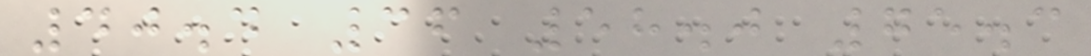40.4 36 58.0 75.3
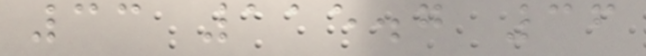33 115.7 36
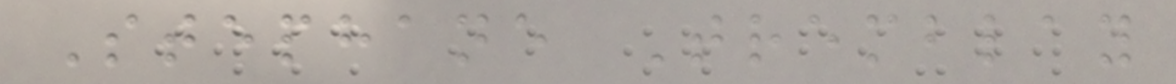Stephane Tremblay
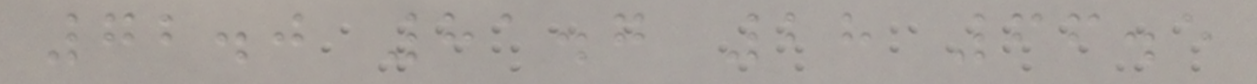72.0 81.7 28 66.5
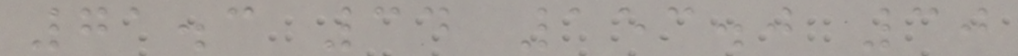71.3 34 153.0 30
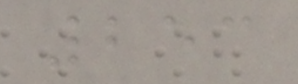253
